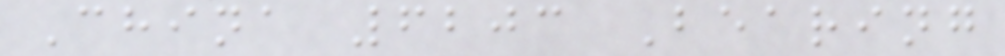China 6203 Bearing
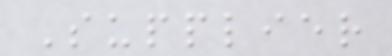Supplier
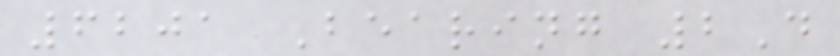6201 Bearing 2D
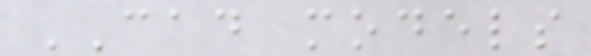CAD models
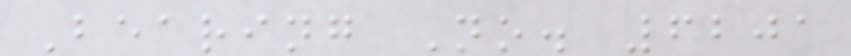Bearing No. 6201
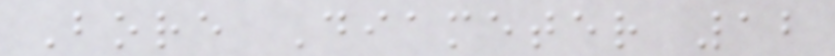Bore Diameter 12
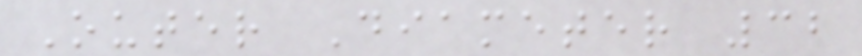Outer Diameter 32
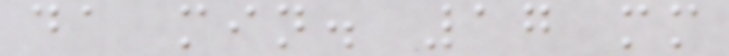da min. 17 mm
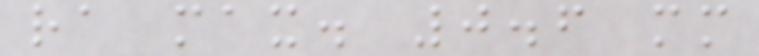ra max. 0.6 mm
